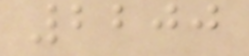2200
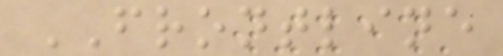FRONTLINE
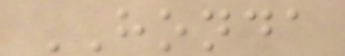HONDA
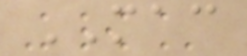MAC
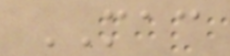MAC
